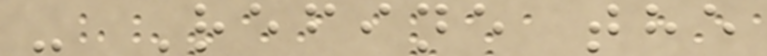- Refine the
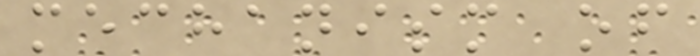mechanism of
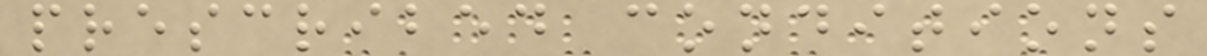prescribed conditions
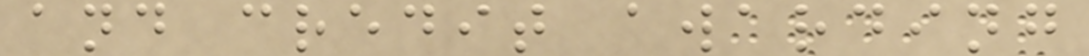and credit awarding
